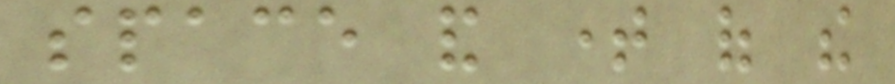space and time of the
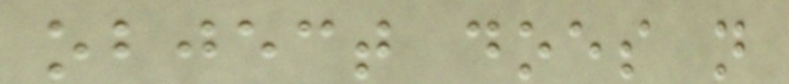object does not
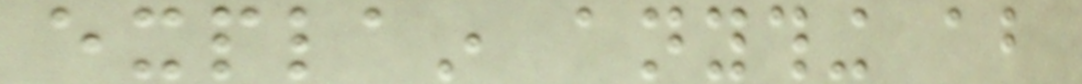explain anything about
